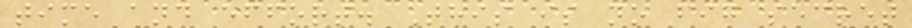time and effort. This is no big secret
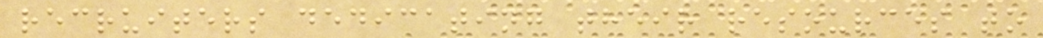recruiters dedicating their resources to
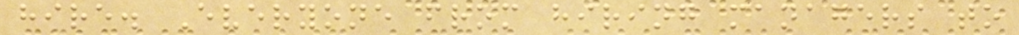hire. Everyone from hiring managers to
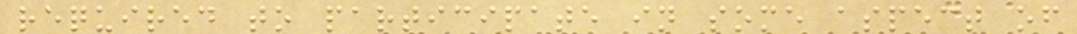required to participate in some aspect of
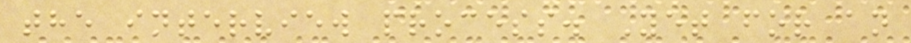the interview process. Yet for an
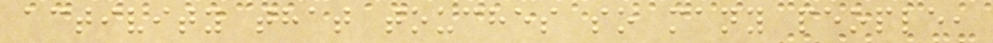activity that touches so many people,
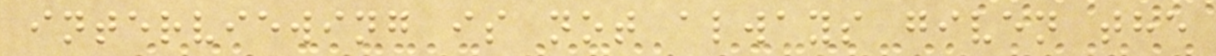interviewing is not always given the
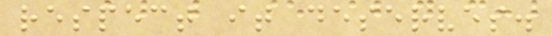respect it deserves.
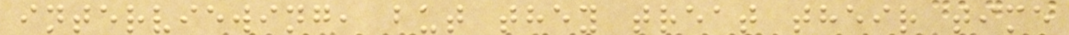interviewing, but they treat their time
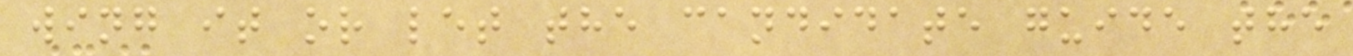wing it or let the candidate guide the
